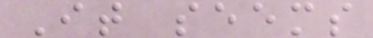It seems
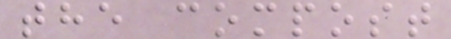the compost
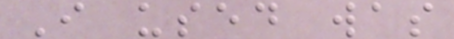I used was
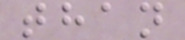than
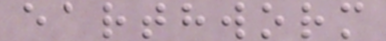earthworm
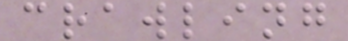crawling
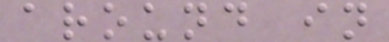around in
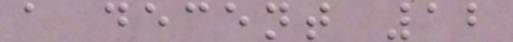a decent 12
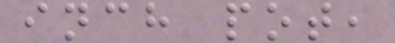inch pot,
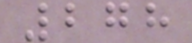278
